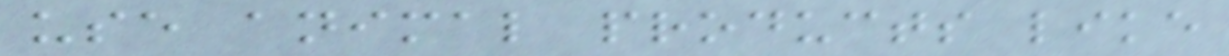use animal products like
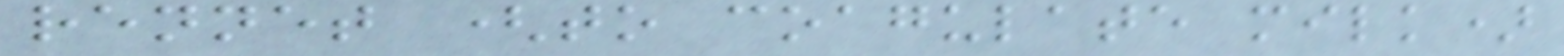rennet (to coagulate milk)
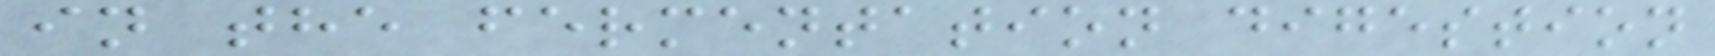in the fermentation digestion
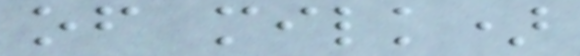of milk)
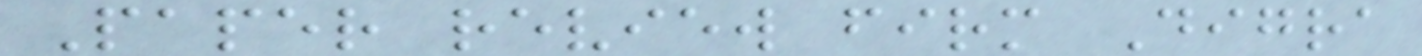Paper review firm Digra
